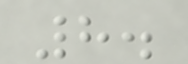8.
